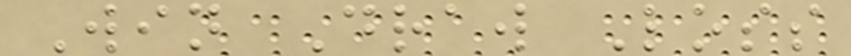Win Draw Loss
